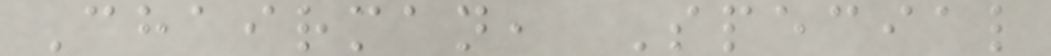Chairman, Special
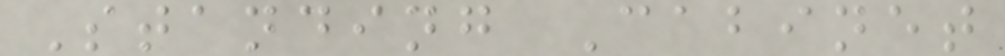Standing Cabinet
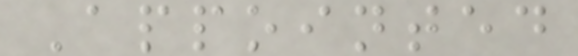Appointed
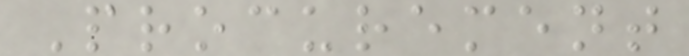Procurement
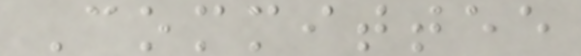Committee
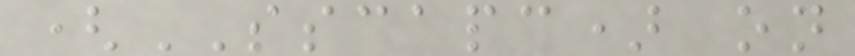(SSCAPC) on
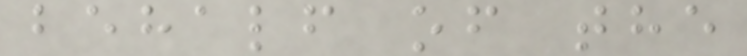behalf of the
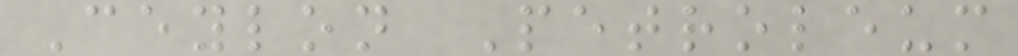Ceylon Petroleum
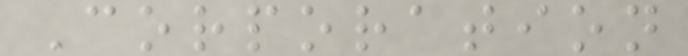Corporation
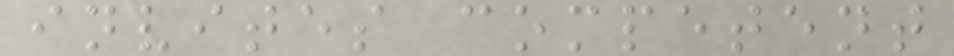invites competent
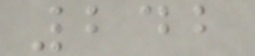242
